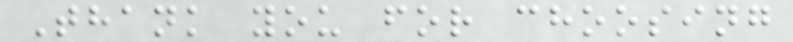Thank you for choosing
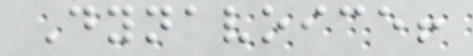Dynavoice!
